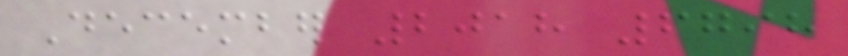December 2018 6798
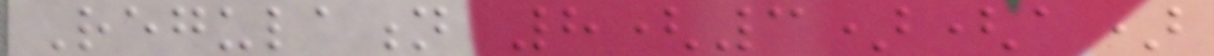Regulation 8(3)(a)
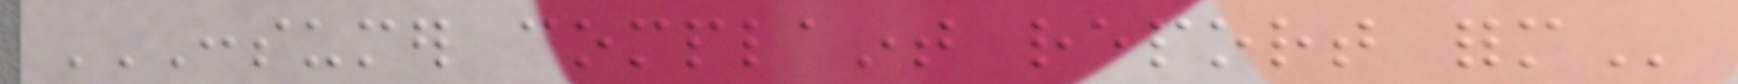CONSUMER COMPLAINT REPORT FORM
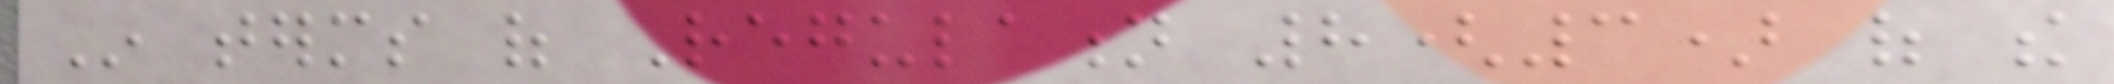In terms of Regulation 8(3) of the
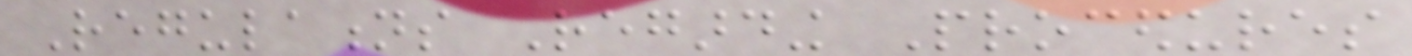Regulations Regarding Procedures
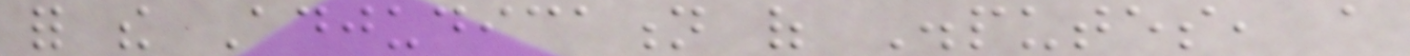for the Adjudication of Disputes, a
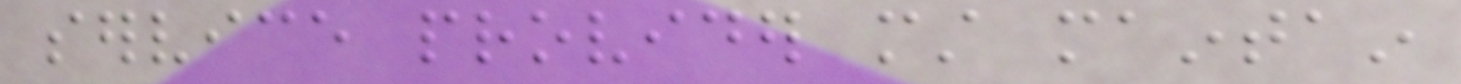service provider must maintain
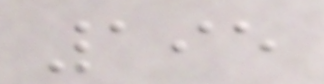195
